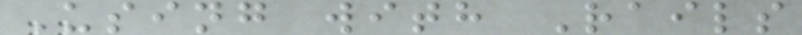Using with Rails
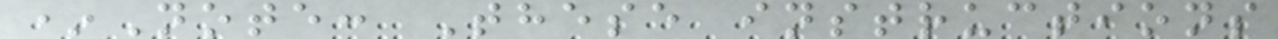*Note: These instructions
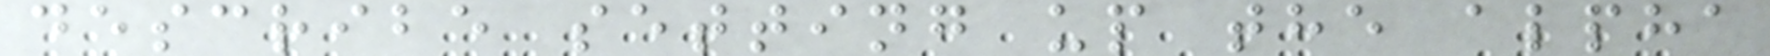describe setting up the alpha
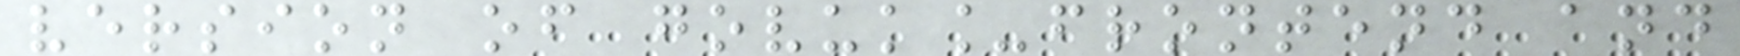version of govuk_frontend and
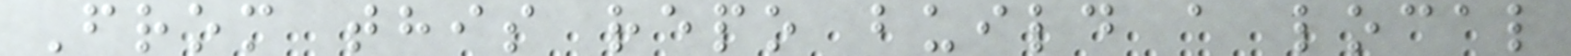From this repo build a local
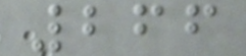266
